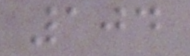104
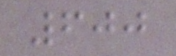600
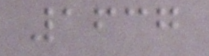1637
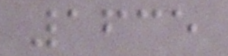1635
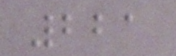221
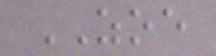ZOE
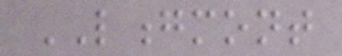LONGMONT
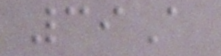39A
